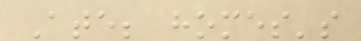Ate; homes's
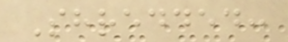Shredded:
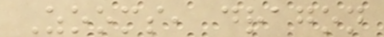Zooms, dragon
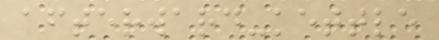afterward-kettle
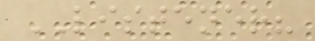LISTENER?
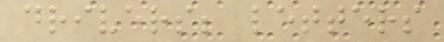drivers; letters
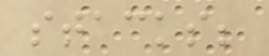stacks;
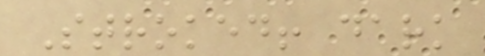Stroked! dark
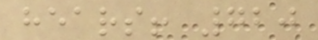hears! 720
